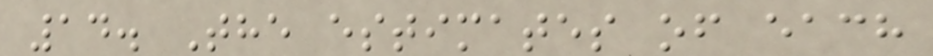14. The estimates of each
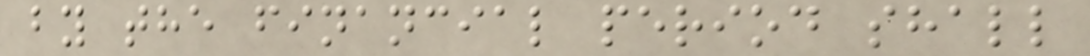by the financial period shall
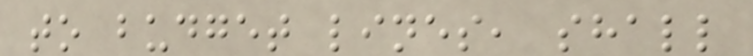to budget lines, shall
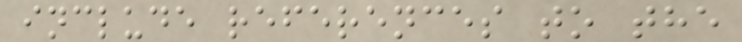include references to the
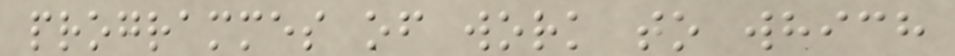programmes of work to which
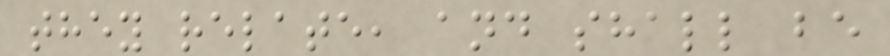they relate, and shall be
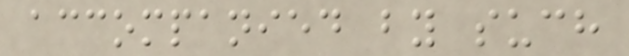accompanied by such
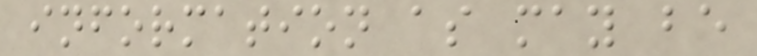information as may be
